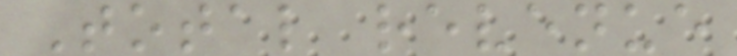Total revenue
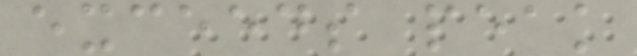exceeds peak
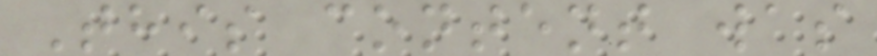This content was
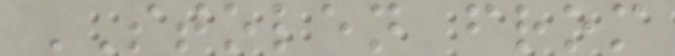STOLEN from
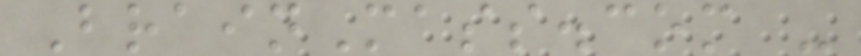BrainMass.com -
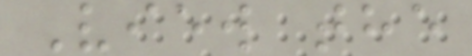View the
